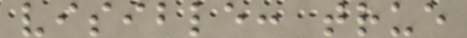visible: true
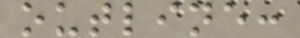outline:
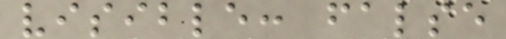visible: false
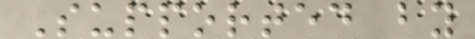Supported by
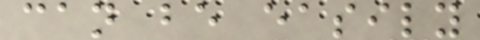can be easily
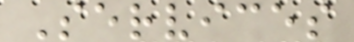Services
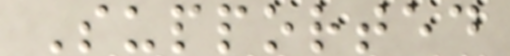Supported
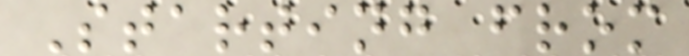Starting from
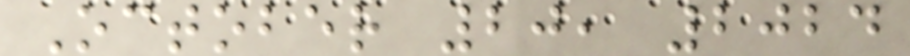October 20, 2024
